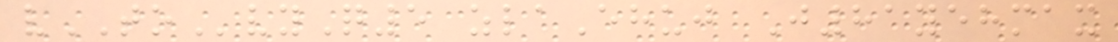vTOvyQ5 zlaEhuj J81yehmax
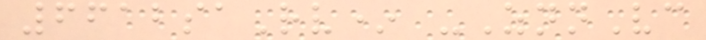6612saRv* -ZnnVc
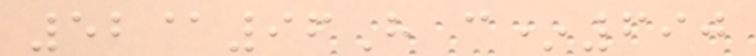52@96H c*690
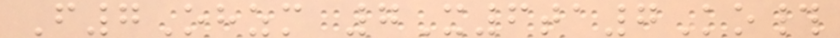F7Ohzm 7X6ta7Ko#
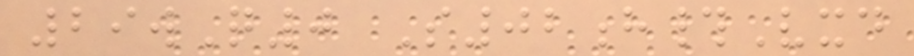29wQ0 S02h#Vxd
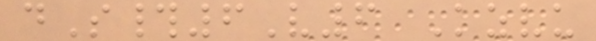dS#6V6 Kzvu
